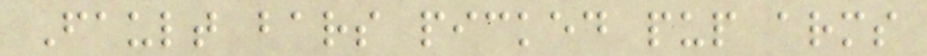Fault bars picked pup arms
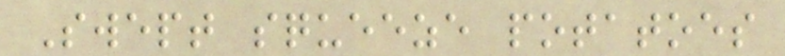Swept squeeze potatoes
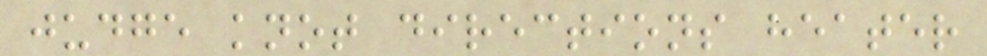judge knot directions heater
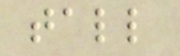tall
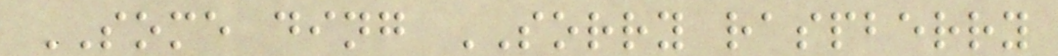SOME ding SORRY raspberry
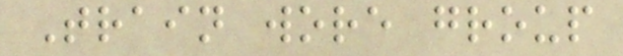Train wore group
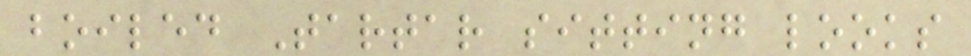boiled Tartar sitting looks
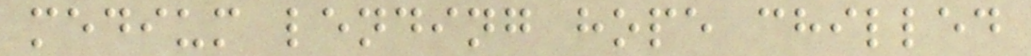medium lending hope chilled
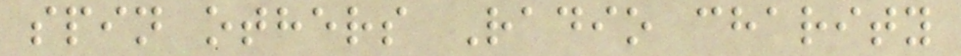spin others Radio charity
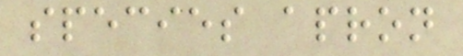species apron
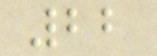22
